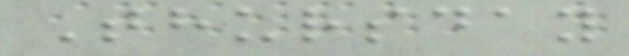Thursday
